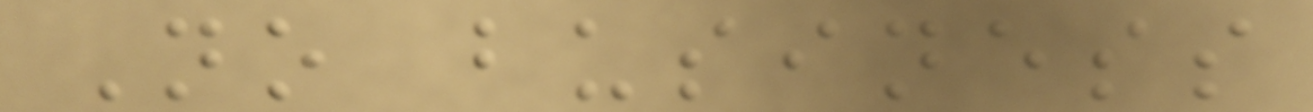No business
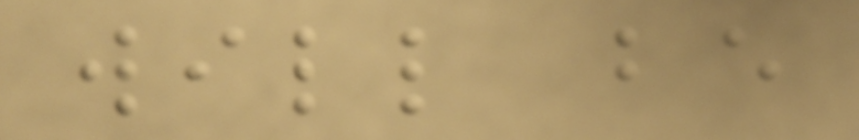will be
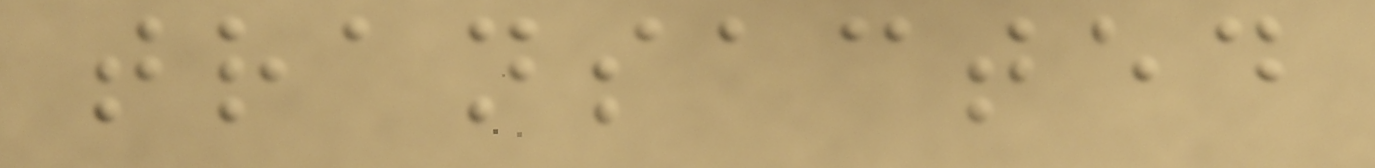transacted
